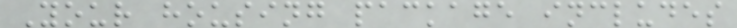Your housing package includes
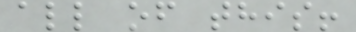all of this!
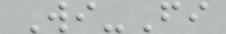Wi-Fi
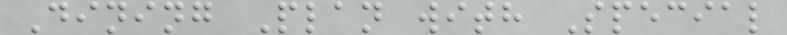Dining Plan with Special
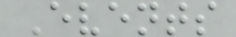Events
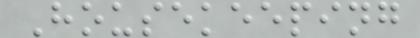Housekeeping
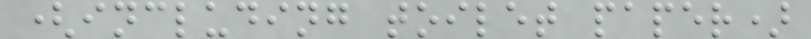(including toilet paper)
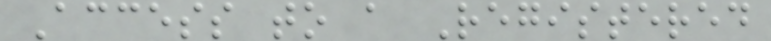Access to a Registered
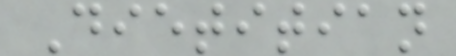Dietitian
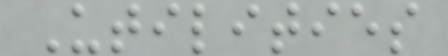Utilities
